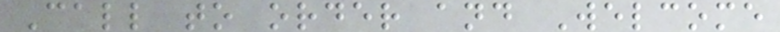Call to order and Welcome
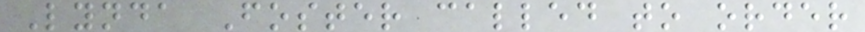Lynda Foster called to order
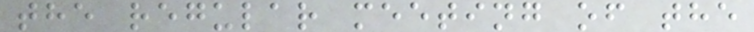the regular meeting of the
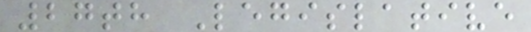27th Legislative
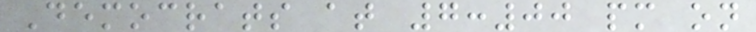Democrats at 7:00 pm on
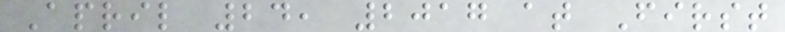April 24, 2017 at First
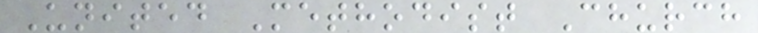United Methodist Church
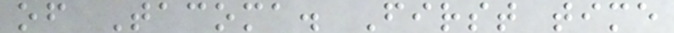of Tacoma. First time
